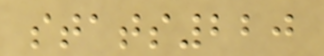stats220
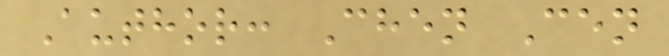Author: Chen Cen
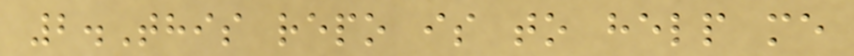2.This repo is to help me
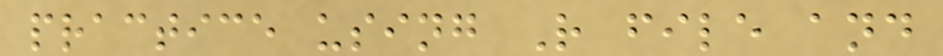practice using R file and
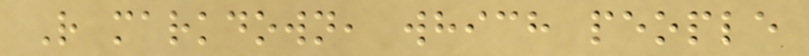R markdown, which people
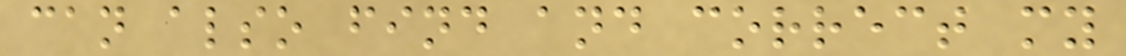can also find and correct my
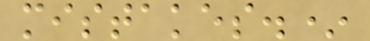mistakes.*
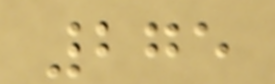275
